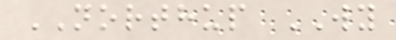NORTHUP WY
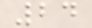24
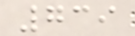739
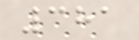381
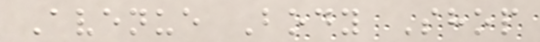Avenue Body Shop
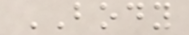BODY
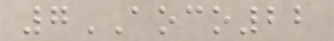7AOCO22
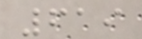619
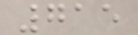715
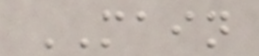MAIN
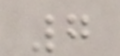7
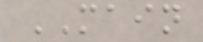MAIN
